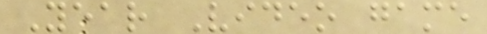Year Video game
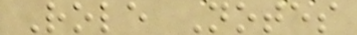Role Notes
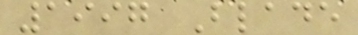1997 Blade
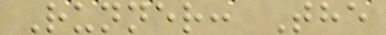Runner: The
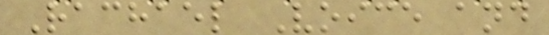Rachael Voice and
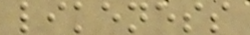likeness
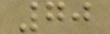70
